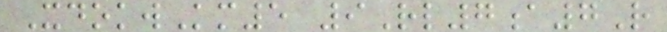XdokwKm5 9Rl7a7R
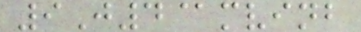9J4@mvinb
